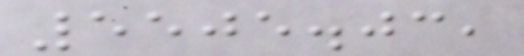5505.03,
